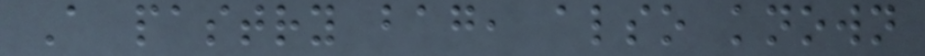A pastry bag, also known
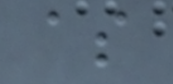as
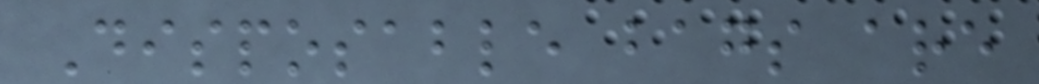Disposable bags are
